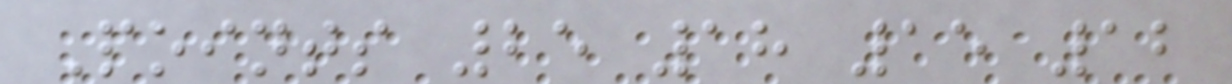Points 25 18 15 12
